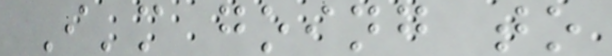I'm going to
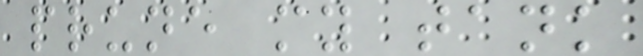prune my tank
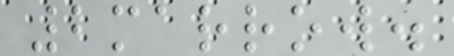2marrow.
